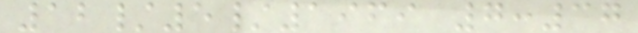12/5/1969 7:37
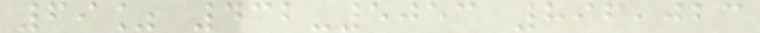69% 432-5053 896,023
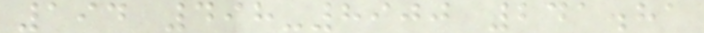194 498-8900 241.81
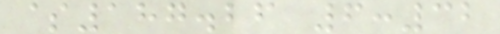$187.26 6:32
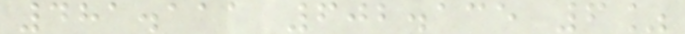481.111 602.135 6%
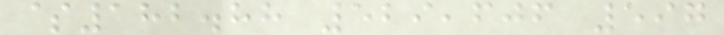$182.88 529,606 597
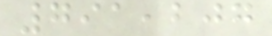791,207
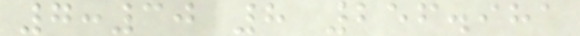7:30 8 256.981
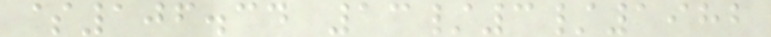$106.34 13/3/1982
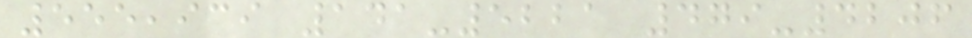555,939 141-5221 479-4206
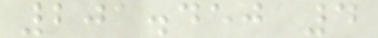201.450 4
